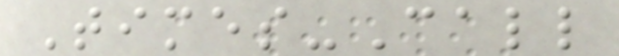Times-Call
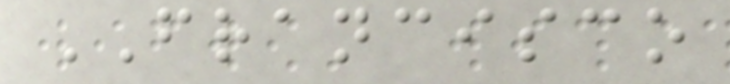FRANCISCO
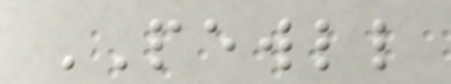PEWLL
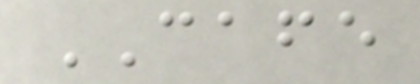CAFE
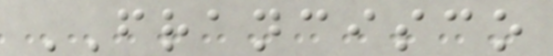FRANCISCO
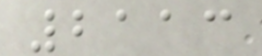2113
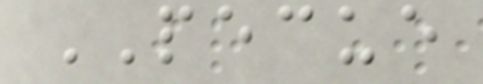PECUE
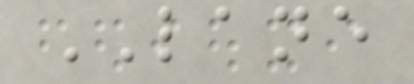LANE
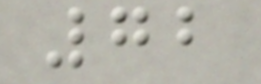72
